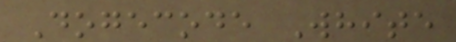Dogecode White
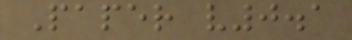Paper v0.1
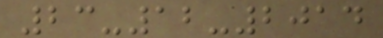23-12-2014
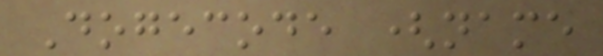Dogecode (name
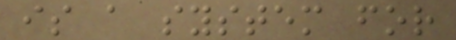is a system for
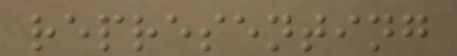representing
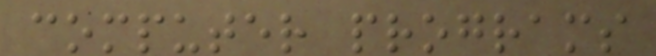computer programs
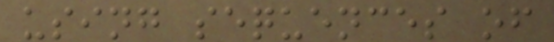using sequences of
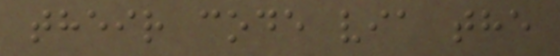their code via the
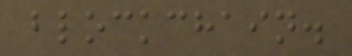blockchain.
